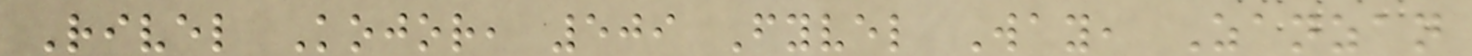Rivel Kojor, 509 Fyvel Way, Zanzan
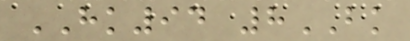HK94 8BK
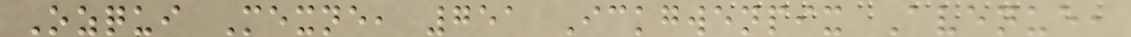Ozqui Mexne, 751 Ickgwenpix Avenue,
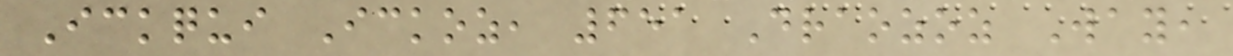Ickqui Ickoz, 651 Draozoz Way,
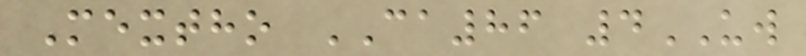Mextho CA86 4UW
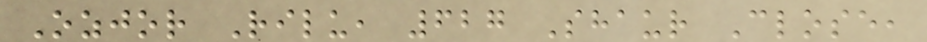Ozjor Rilu, 627 Shaur Close,
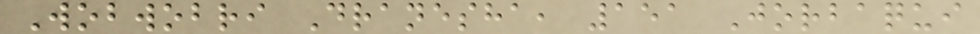Wobwobri Dranesha, 151 Jorbaqui
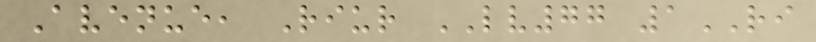Avenue, Riur LV77 1RI
